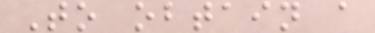To obtain a
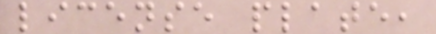license plate,
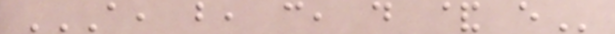A, B, C, D & E
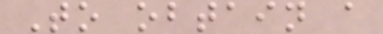To obtain a
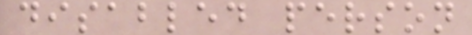disabled person
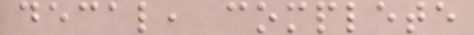decal, complete
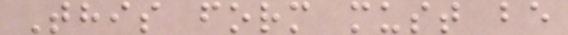This form must be
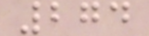274
